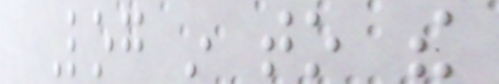Log in to the
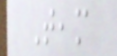Team
